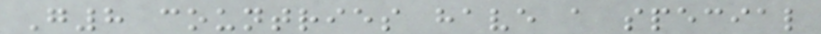G8 countries have a special
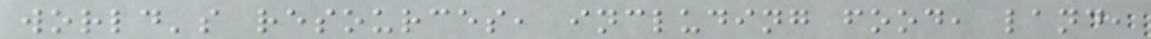world's resources, including food, land,
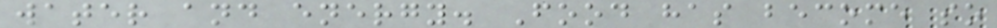water and energy. Food has become so
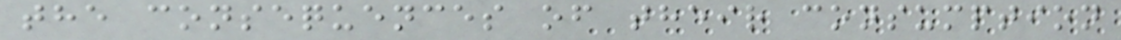the consequences of their consumption
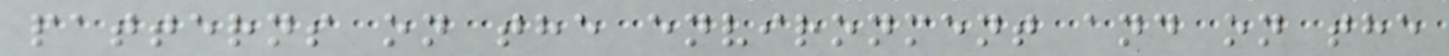patterns on the environment and on the
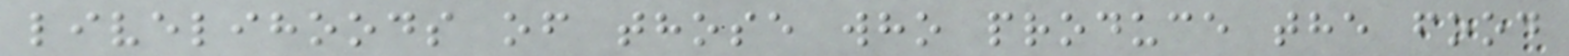livelihoods of those who produce the food
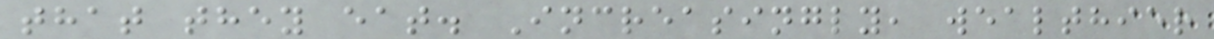that they eat. Increasingly, wealthier
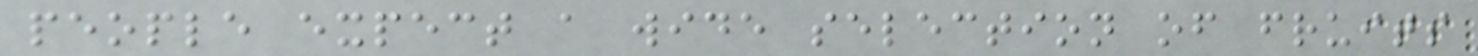people expect a wide selection of fruits
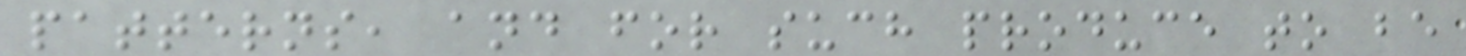patterns, and for such produce to be
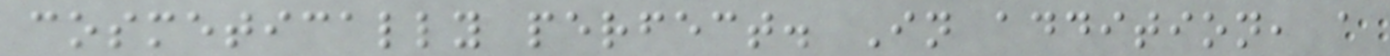cosmetically perfect. In addition, a
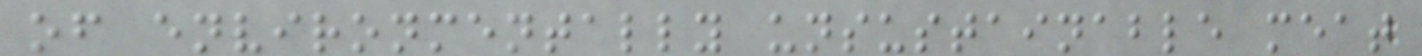of environmentally unsustainable meat
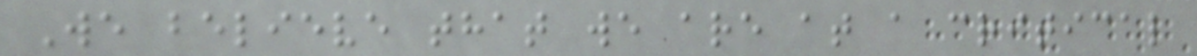We believe that we are at a critical
